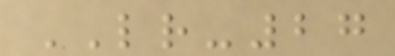LR-27
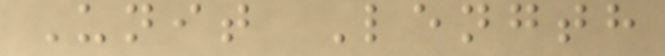Unit Length
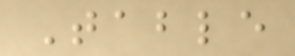Table
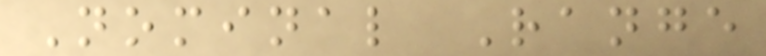Nominal Range
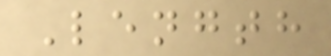Length
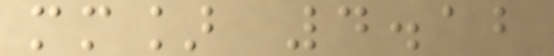mm] 4.12
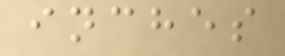inches
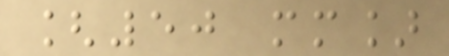[50 mm]
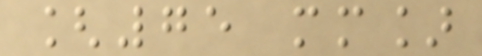[75 mm]
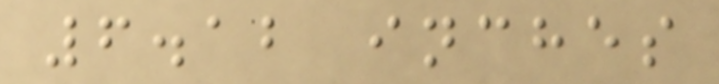6.12 inches
